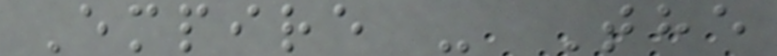Empire - The
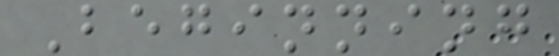Beginning
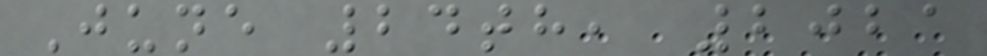June 24th, 2021
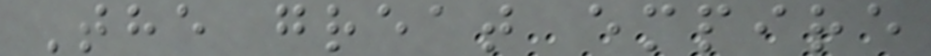The great empire
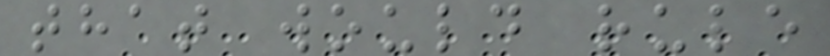that would rule
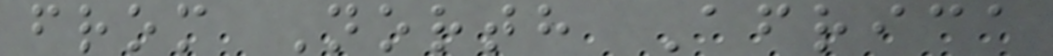from North Africa
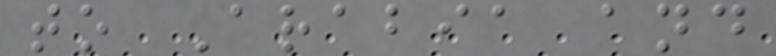to Arabia and
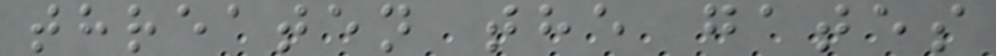threaten the gates
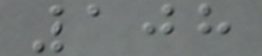108
